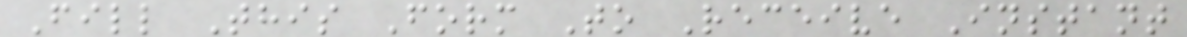Fill This Form To Receive Instant
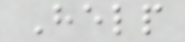Help
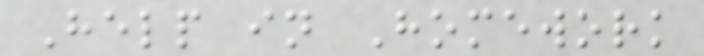Help in Homework
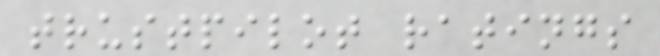trustpilot ratings
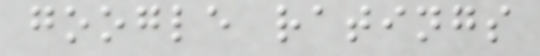google ratings
